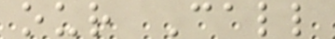our Call
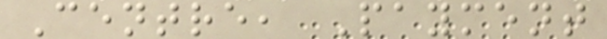Centre, Payment
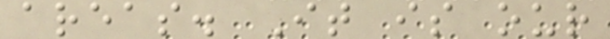areas. It is our
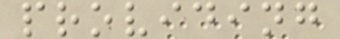providing
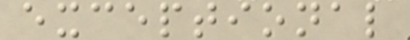exceptional
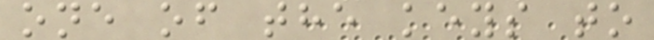one of the keys to
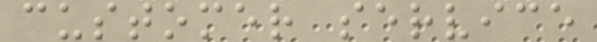customer service
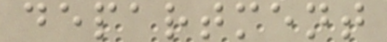department
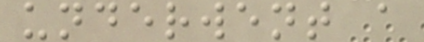underwent a
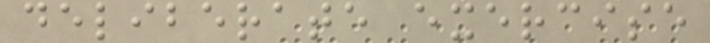deliberate exercise
